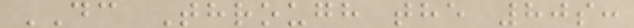DC Through the 80s:
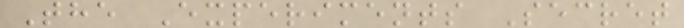The Experiments Secret
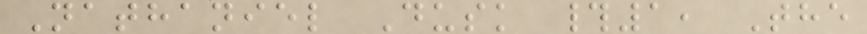Nathaniel Dusk #1, The
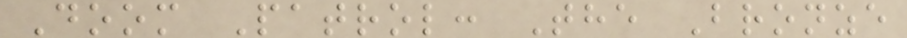Doom Patrol: The Bronze
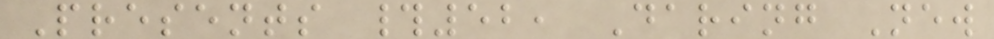Presents #52, Daring New
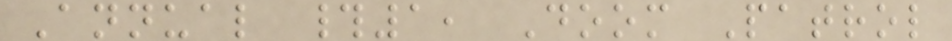Annual #1, Doom Patrol
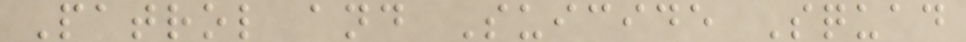Patrol and Suicide Squad
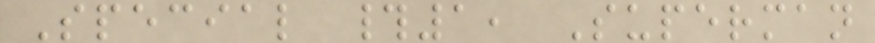Special #1, Superman
